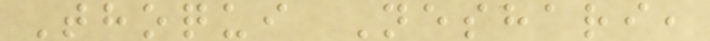Thoqui Neshari,
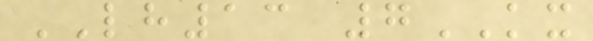LH13 7KX
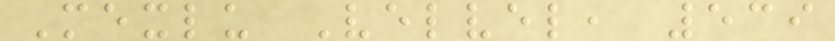Mexlu Velvel, 539
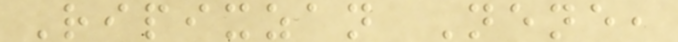Ripixzan Nene,
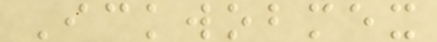Ickwobmex
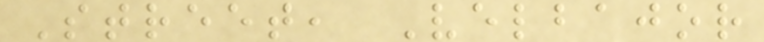Street, Velbajor
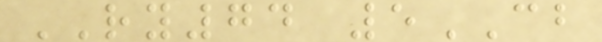RY74 5CB
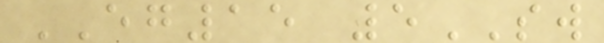EG15 5SW
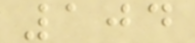104
